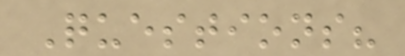Questions?
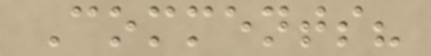Comments?
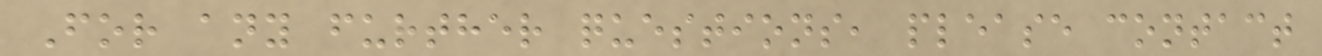For any further questions, please contact
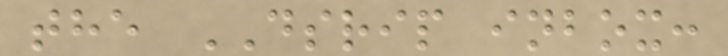the DSRIP inbox:
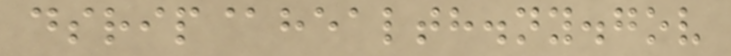dsrip@health.ny.gov
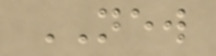NEW
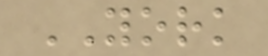YORK
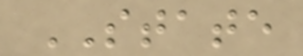STATE
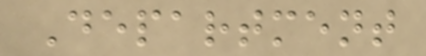Department
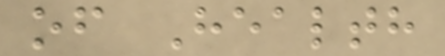of Health
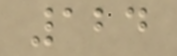124
